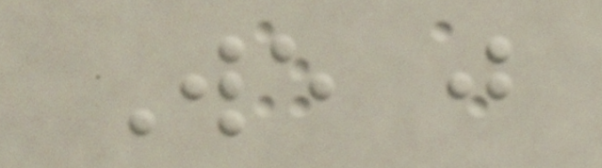We just
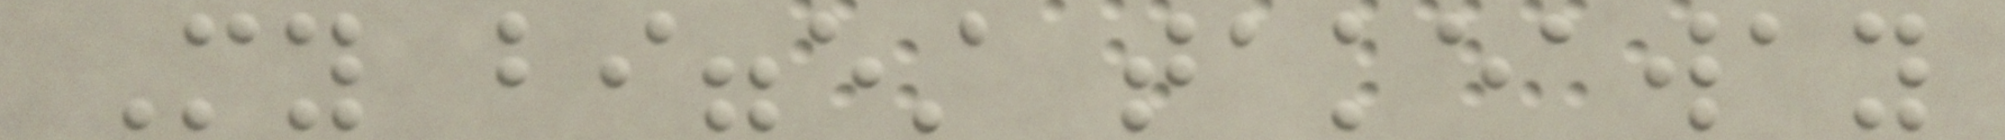My biggest takeaway
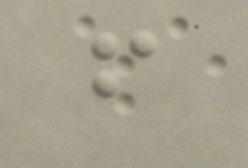from
